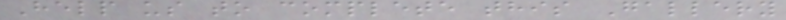Help us to complete this Gallery
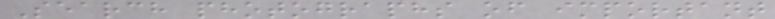Search photographs of important
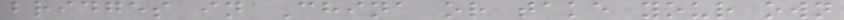bridges in China or take your own
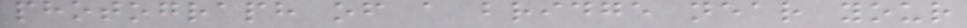photograph of a bridge near your
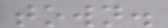town.
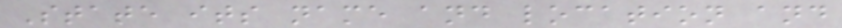State its name and location and
